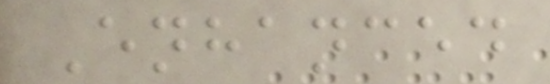Enhanced
